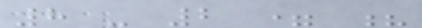8 - 2 = ?
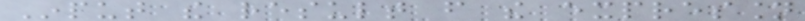Input the result from the expression
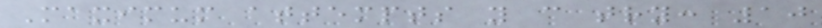Maximum attempts you can try: 10
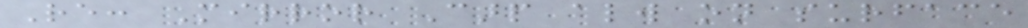Re: Mirror Carp always on surface
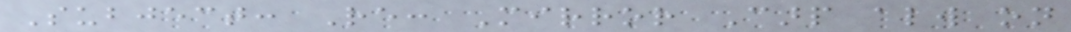Subject: Re: Mirror Carp always on
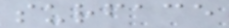surface
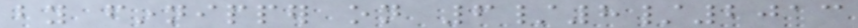by finnipper on 6/8/2013
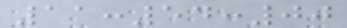11:54:00
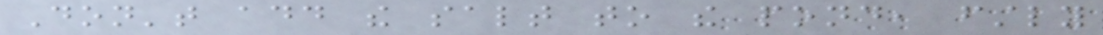Don't add the salt to the pond, firstly
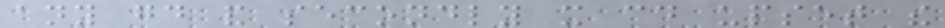any good and secondly it could upset the
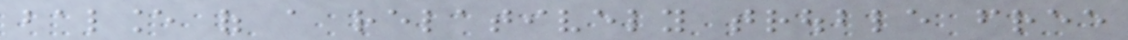balance of a relatively trouble free
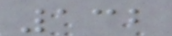132
